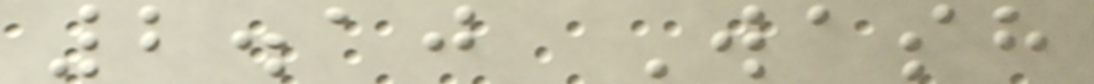2.10 Wash
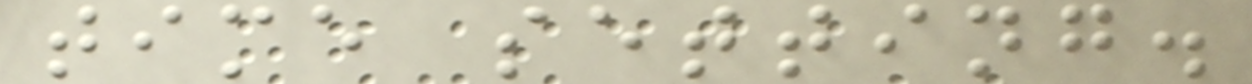time setting.
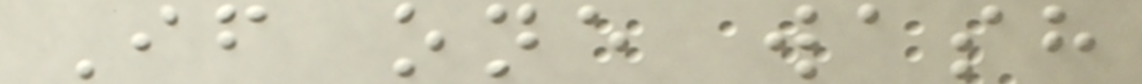If one wash
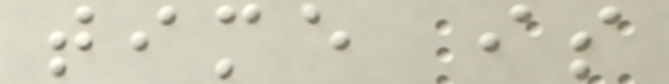time is
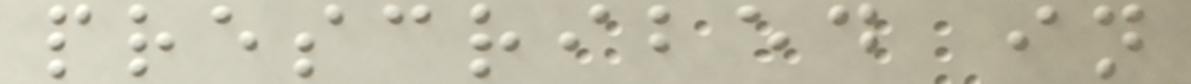prescribed in
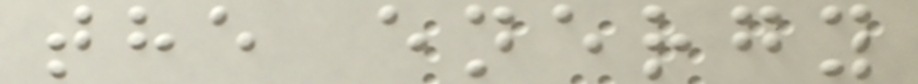the energy
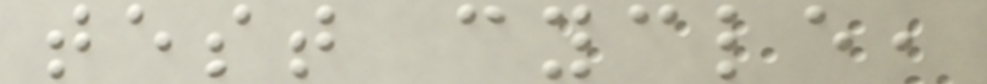test cycle,
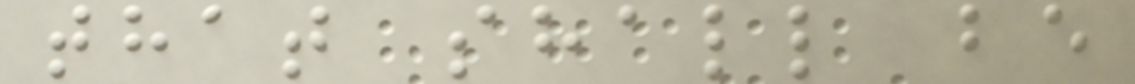that shall be
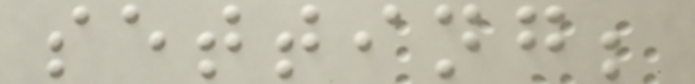setting;
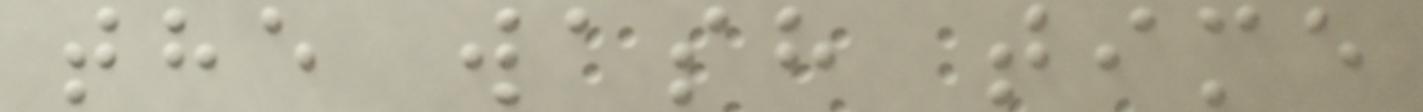the wash time
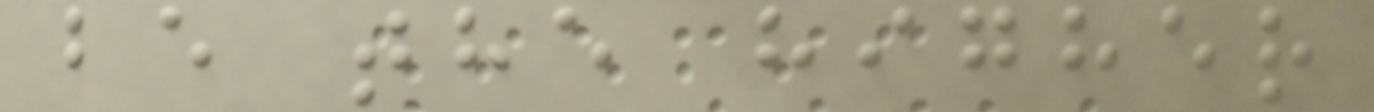be the higher
